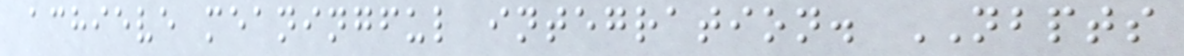achieve meaningful integration. NBPTS
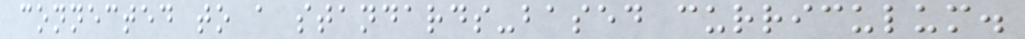connected to a standards-based curriculum.
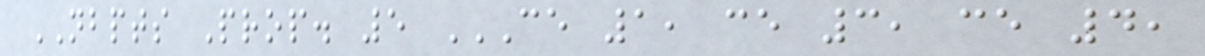NBPTS Prop. 5 CE 1, CE 3, CE 4,
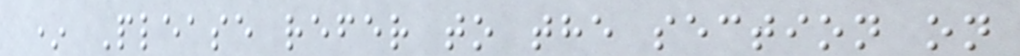* Please refer to the section on
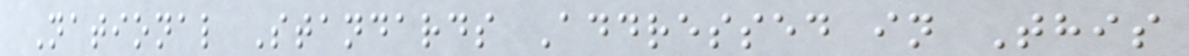National Standards Addressed in This
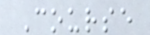Course
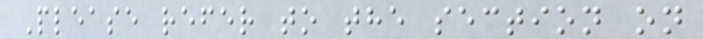Please refer to the section on
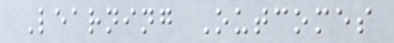Learning Outcomes
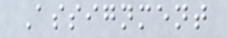Assignment
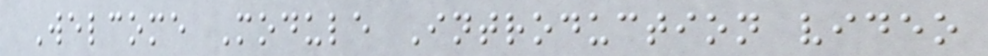Welcome Module Introduction video
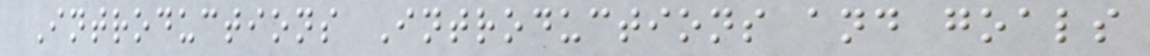Introductions Introductions and goals
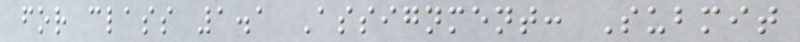for class 1.1 Assignment: Submit
